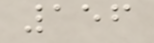156
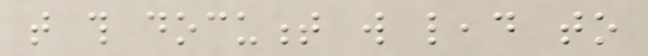that this document will lead to
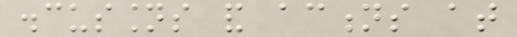discussions and actions at
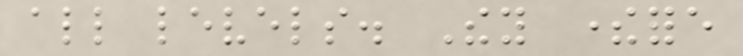all levels. They therefore
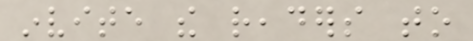invite the readers to
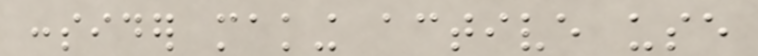consider making active use
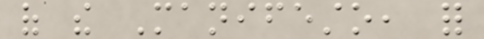of the Manifesto, for
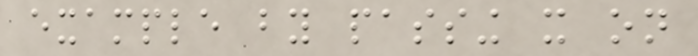example by passing it on
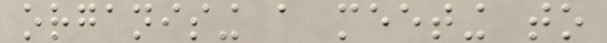organising a meeting to
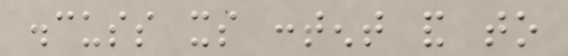discuss its content and to
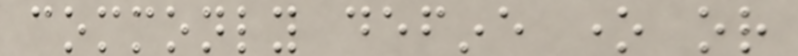commonly define one or
